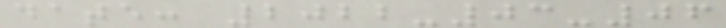date: 2022-03-06
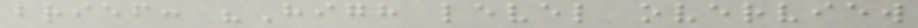brief: "High level overview
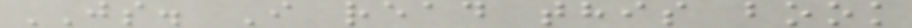JS. I read this book
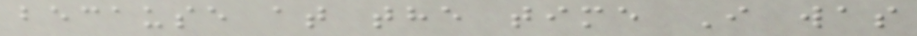because at the time I was
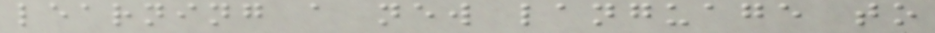learning a new language to
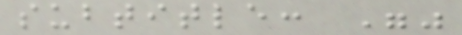subtitle: ""
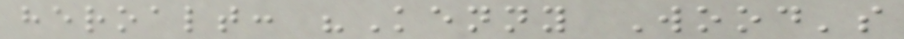heroalt: "Kenny Wood's
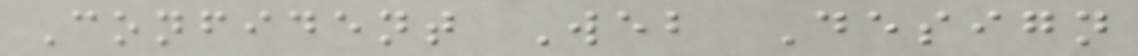Confident Web Design
